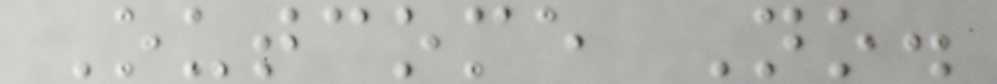Outcome No.
